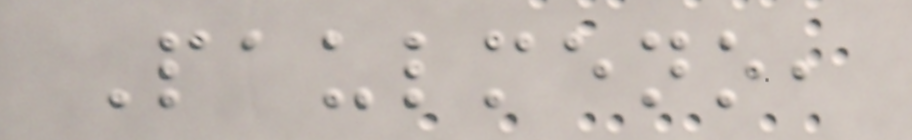Paulmeno,
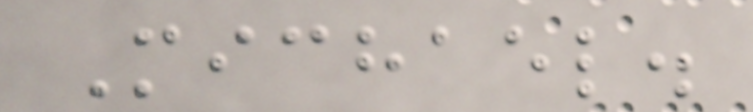Michael.
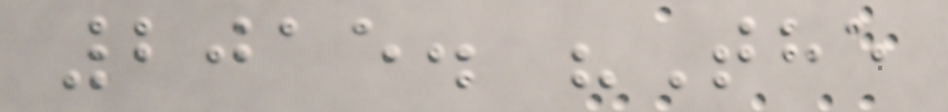2015. "The
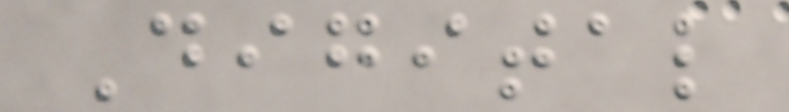Digital
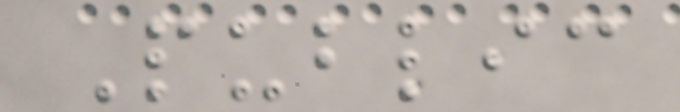Public
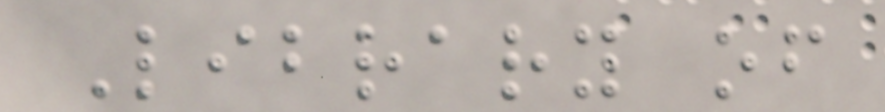Library of
